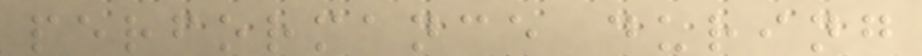performance during
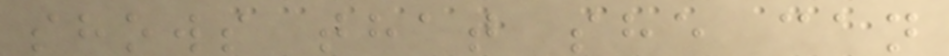shows that she can
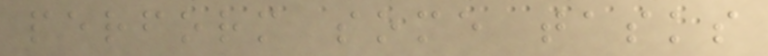perform some tasks
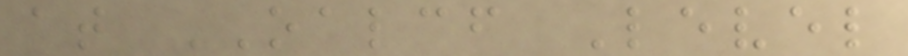at OALCF Level
